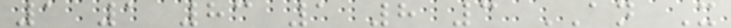1 1 83 1 8 3 AN X
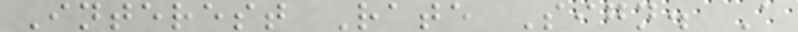Interest Rate Sign. A
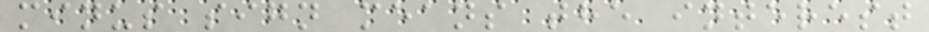minus sign means the interest
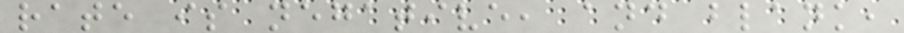rate is negative, and blank,
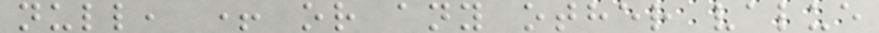null, + or any other value
